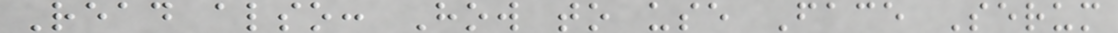Read also: How to use Face Serum
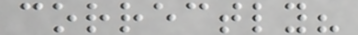correctly?
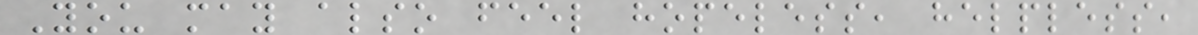You may also feel hopeless, helpless,
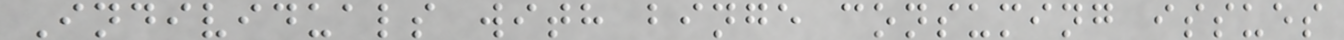Individuals with binge consuming issues
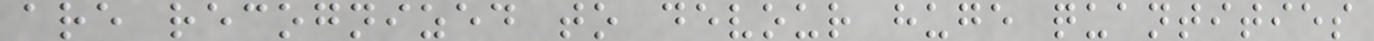are recognized to devour huge quantities
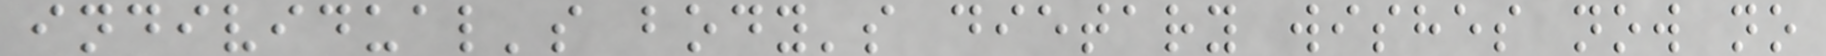individual's body's dietary wishes now no
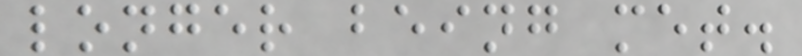longer being met.
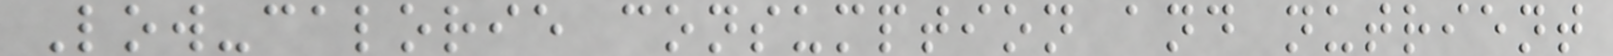Low-calorie consumption and nutrient
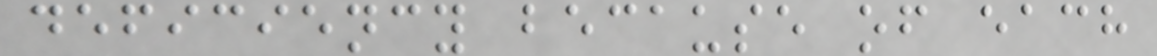deficiency because of each
